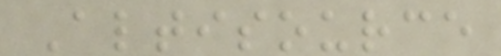Altisource
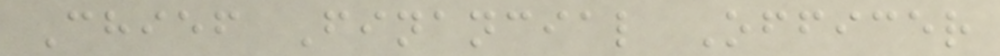Chief Financial Officer
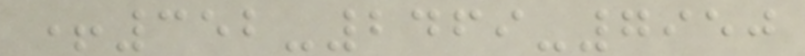+352-2469-7950
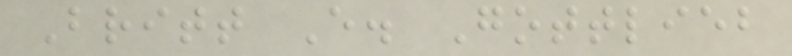Britt E. Gottlieb
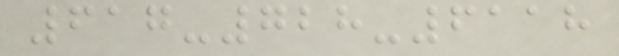617-728-6118
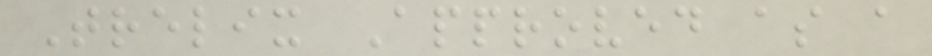Trelix Approved as a
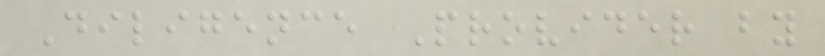Diligence Provider by
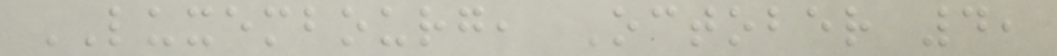LUXEMBOURG, October 4,
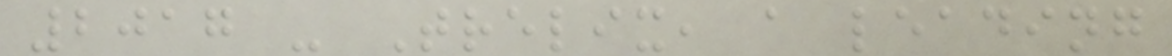2017 - Trelix, a leading
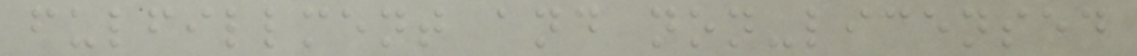fulfillment and non-licensed
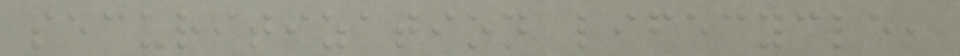securitization lifecycle,
